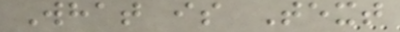What is Text
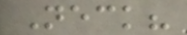Neck?
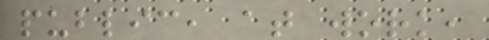public, at work,
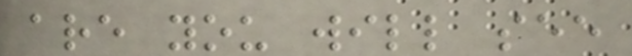are you will see
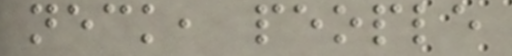neck, people
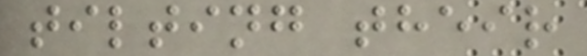tilting their
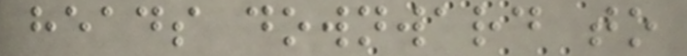heads downward to
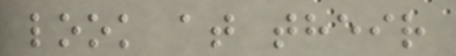look at their
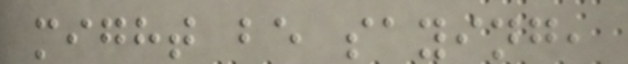might be saying,
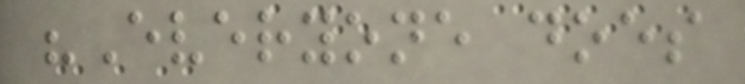"Everyone does
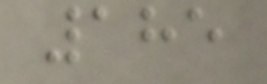185
